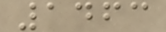1463
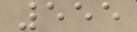555
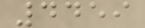4459
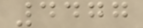4477
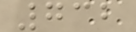732
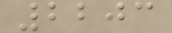2203
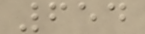654
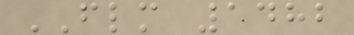FLM 1482
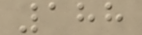188
